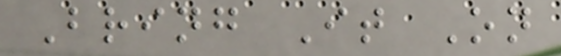Bring It On
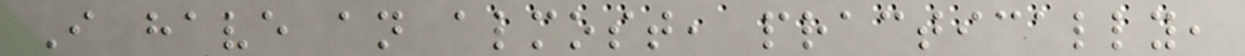I have an almost, practically,
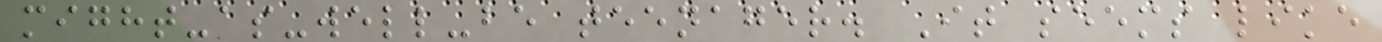might-as-well-be teenager. It seems like
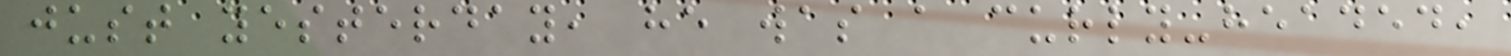just yesterday, he was a curly-headed,
